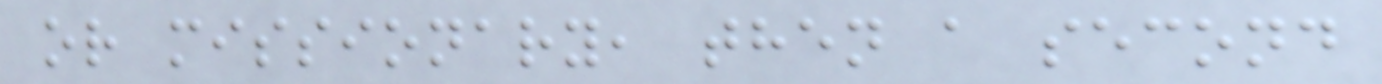or missionary, then a second
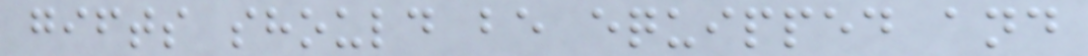gifts should be equipped and
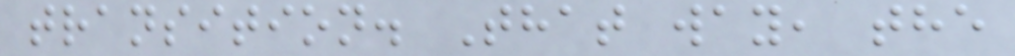transition. That way, the
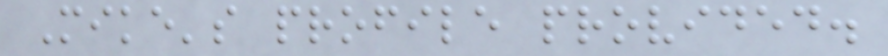Mike's profile provided.
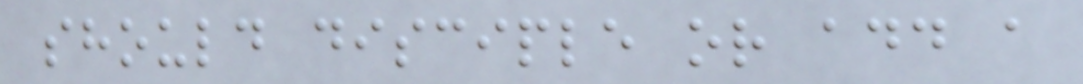should disciple or add a
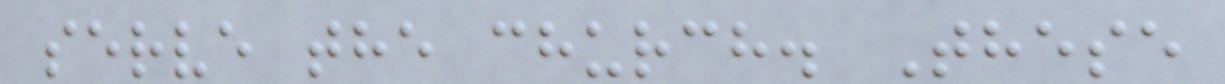serve the church. These
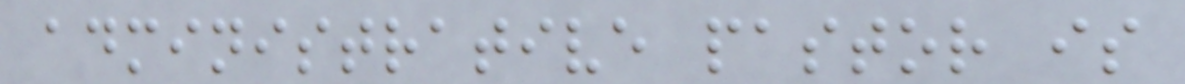administrative pastor is
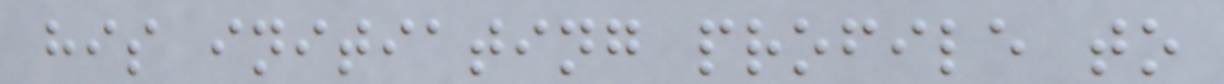his initiating profile to
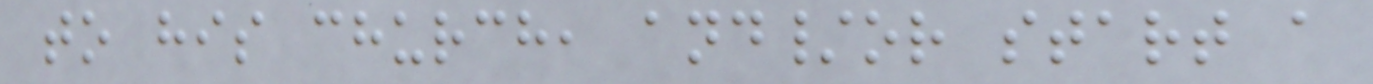to his church, and/or start a
